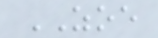ZOE
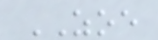ZOE
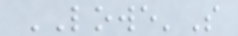LOWE'S
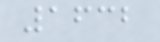1632
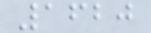1620
